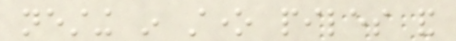nesting in stone piles and
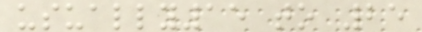usually15 to 25
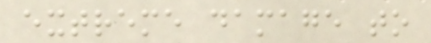extreme damage to
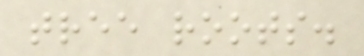tree roots.
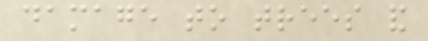damage to trees and
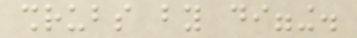shrubs by digging.
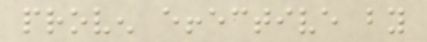proven effective by
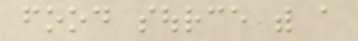food source with a
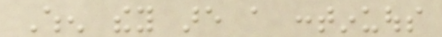When they are a continuous
